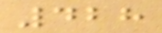428
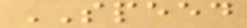SPEED
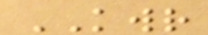KWR
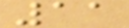11
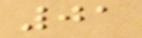01
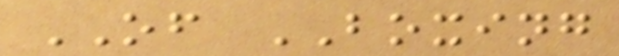OF BOXING
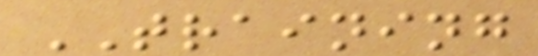TRAINING
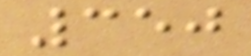350
